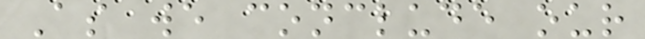As we conclude our
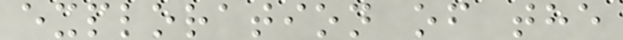exploration of the
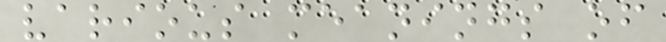various meanings of
